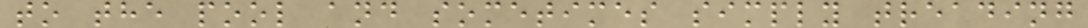to the pool and sometimes simply treading
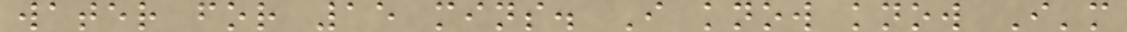water for 15 mins. I know know I'm
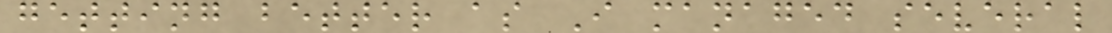getting better as I managed several
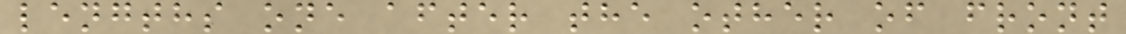lengths one after the other of front
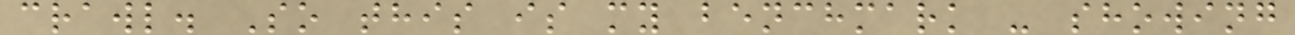crawl. So this is my benchmark - showing
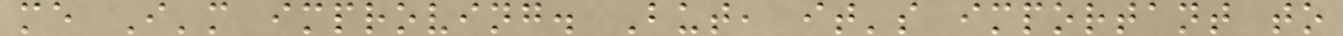me I'm improving. But, it's important to
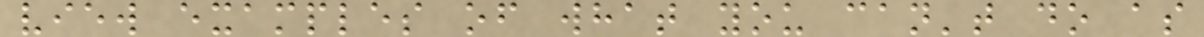view examples of what you can't do as
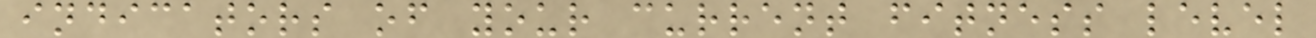indicators of your current fitness level
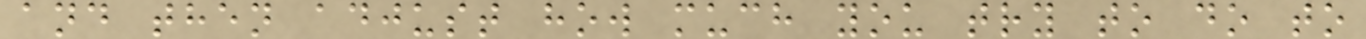and then adjust how much you try to do to
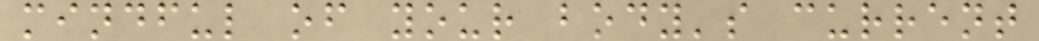mindful of your body's current
